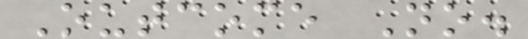Outcome No.
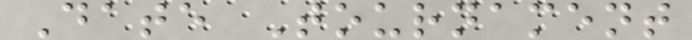Date Tournament
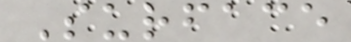Surface
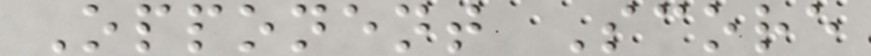Opponent Score
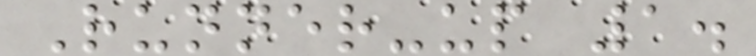Runner-up 1.
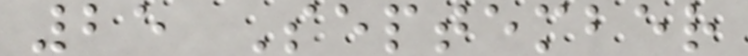25 September
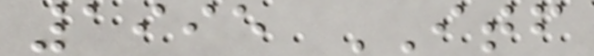1995 ITF
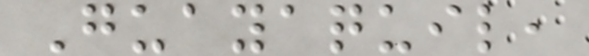Guayaquil,
